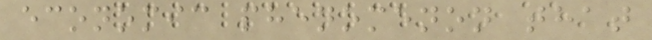economic phenomenon that
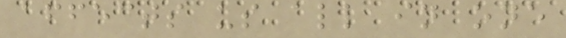affects us all in one
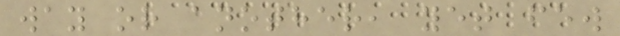way or another, yet few
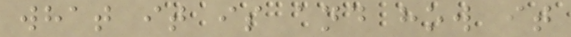what it is and how it
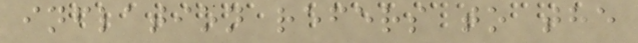inflation refers to the
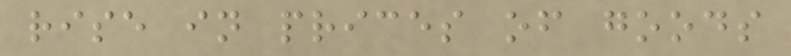rise in prices of goods
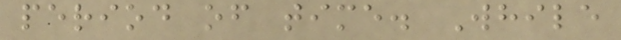period of time. While
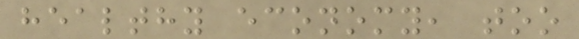healthy economy, too
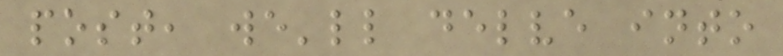post, we'll delve into
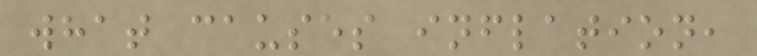what causes inflation,
